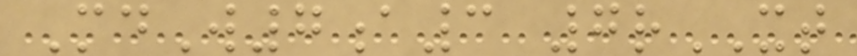MdW7a3 7rXT
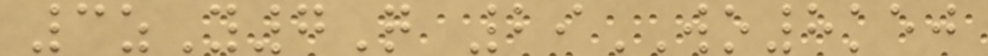3zY7Q 29WO8kej
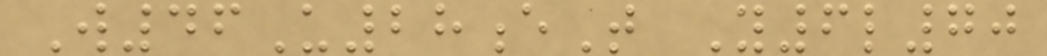W46U28eT Y6l70
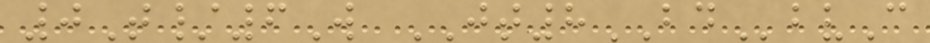0T/6W JT8BDbvC
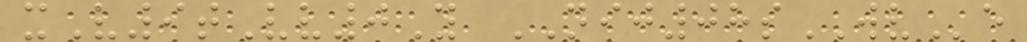xV9tVv0Y NIJ08sWVe
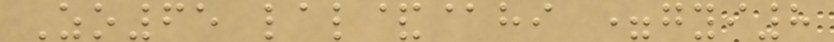Zo65 lal&@hi =gyi8
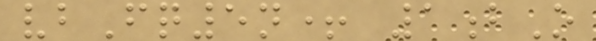vbFq5n+ 1bO
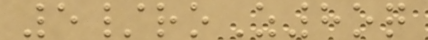5/roZ8oq
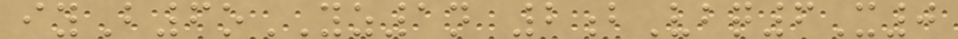iyB6oYZ1n 2bVbq6X0
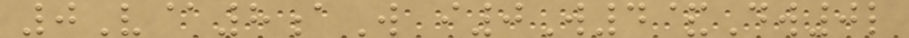0V@8aW i0W4&Dw0l
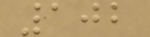102
